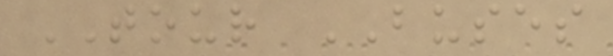TOUR BUSES
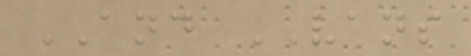AND VANS
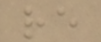re
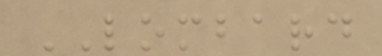LOMBARD
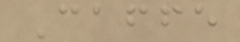Caffe
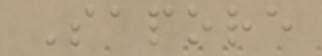Sapore
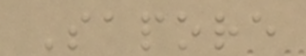Sapore
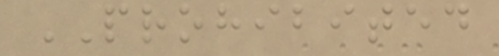PROHIBITED
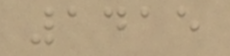1415
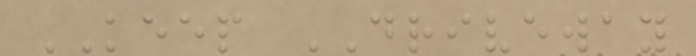KEEP DRIVEWAY
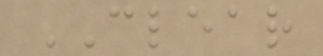CLEAR
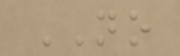NO
